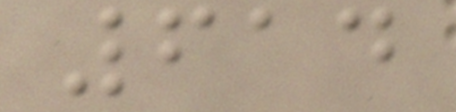614
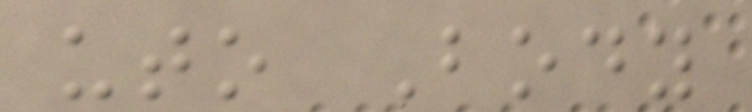uto Body
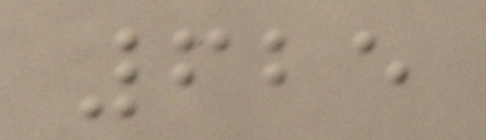625
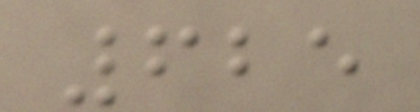625
